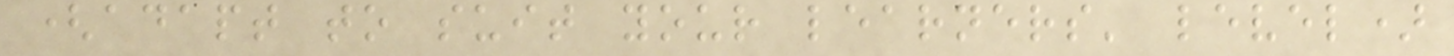(adapt to suit your learners' level)
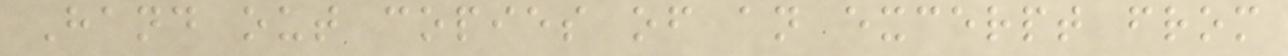Hand out copies of an excerpt from
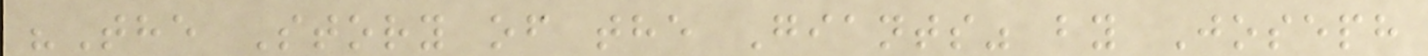"The Story of the Giants" by Joseph
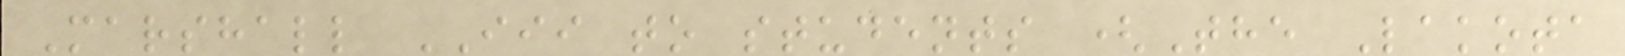Marshall III to students (The Lakota
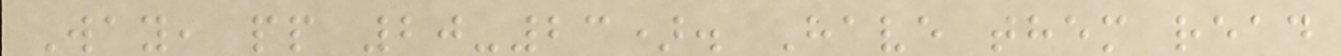Way, pp 20-23). Have them read
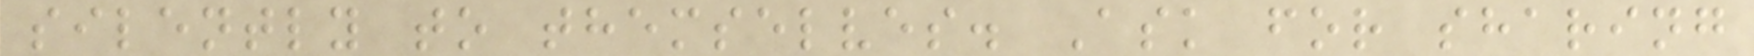silently to themselves. Ask for sharing
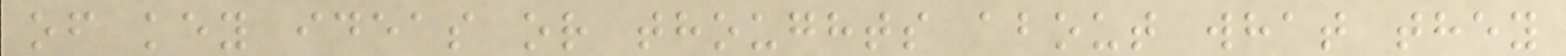of key ideas or thoughts about what they
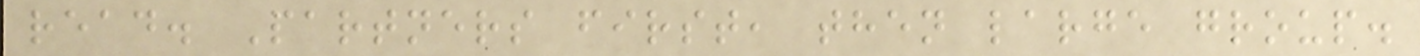read. Partners first, then large group.
